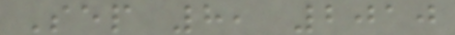Sep 8, 2010
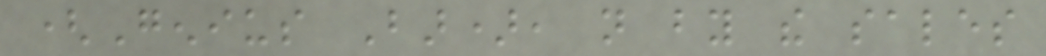(Genius Bar), not by the sales
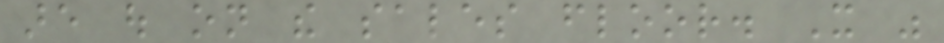are out on the sales floor. It was
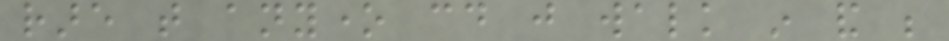rare that anyone could just walk in and be
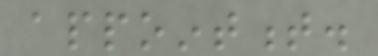appointment.
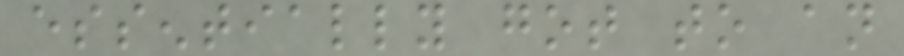essentially got to an
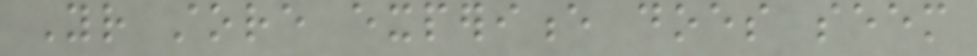Your store experience does seem
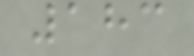183
